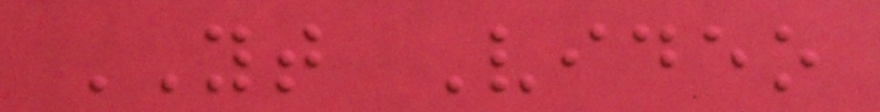YT Video
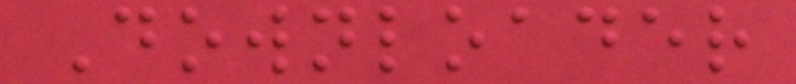Downloader
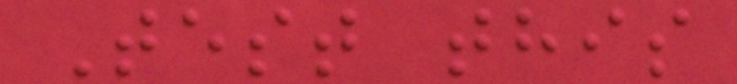Test this
